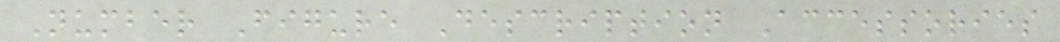Number Figure Description Accessories
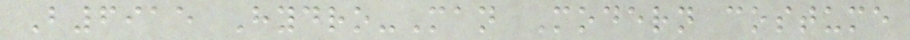B6915 Hydro-Man Modern costume
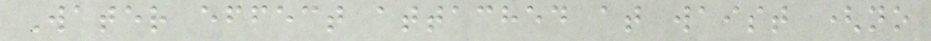Water effect attached at waist (no
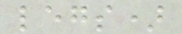legs)
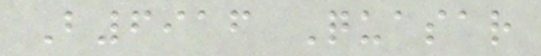B6916 Quasar
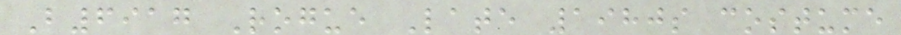B6917 Rogue Late 1980s costume
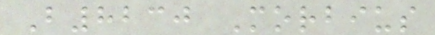B8230 Morbius
